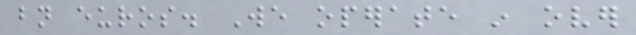bn euros. We operate in over
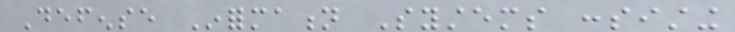Defense Information Systems consisting
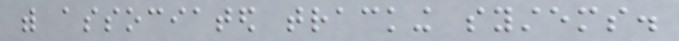with associated tracking systems.
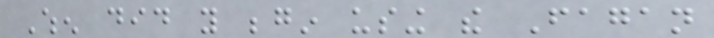When did you begin using the Fagan
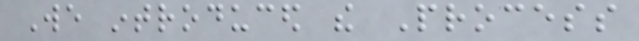We introduced the Process
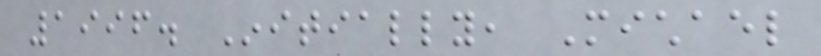1996. Initially, Michael
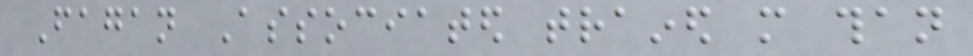Fagan Associated trained more than
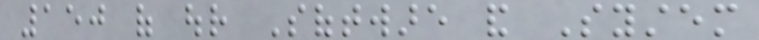150 of our Software and System
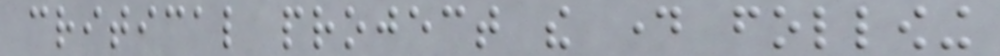critical project the day following
